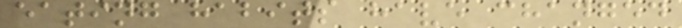eating habits have changed
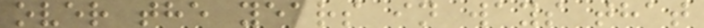over the years in ways that
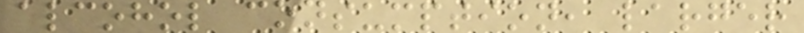alcohol consumption, larger
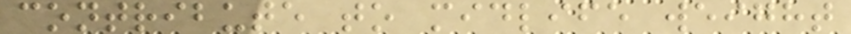contribute to midlife weight
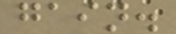gain.
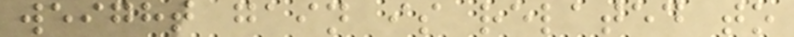weight gain is related to
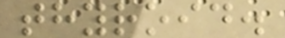thyroid.
